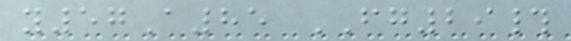y57A85 FG29#
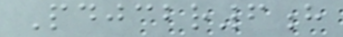Pdjcbr6h
